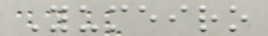Yumeiro
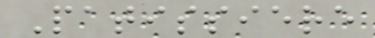Patissiere
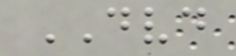DVD
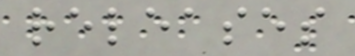releases
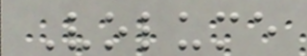Volume
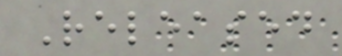Released
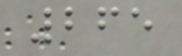265
